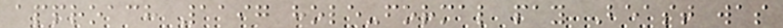approach 1197 hole-formal pay Beast was
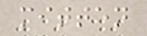mitten
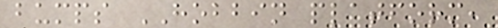bumps HOBBIN platform,
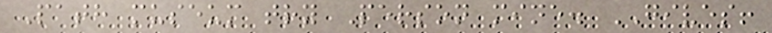Path museum try Person mine. GIVES!
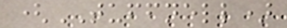(TUFFNELL)
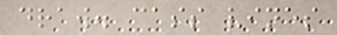draw. cass vines
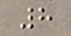8
